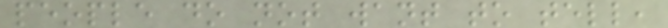people do not want to tell,
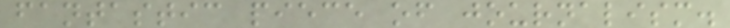fantastic piece of journalism.
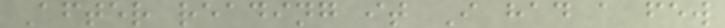After reading it I had a few
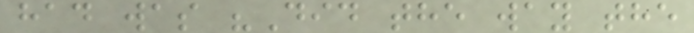had was "Did the way the
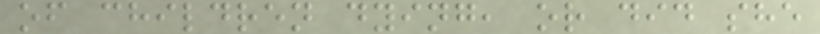of children dying, or did she
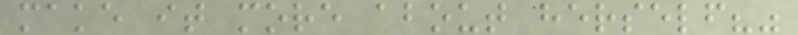make it more about herself?"
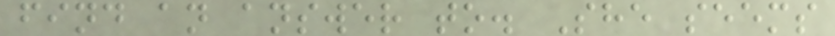find an answer to. She seems
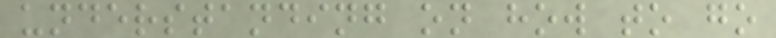understanding on how to go
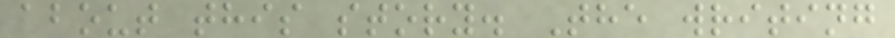about this story. The writing
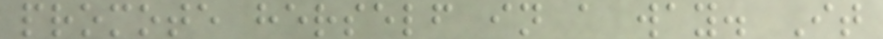promote herself in a way. It
